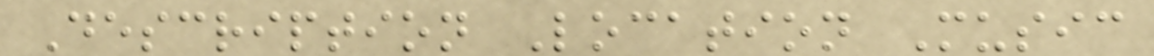Description Location Music
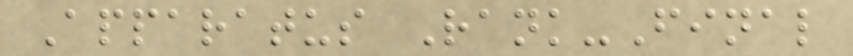Apparatus Rank-Final
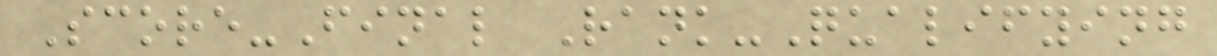Score-Final Rank-Qualifying
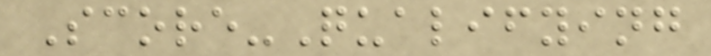Score-Qualifying
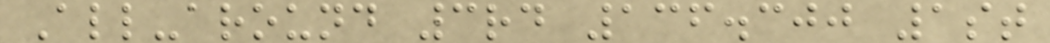All-around 3rd 136.300 1st
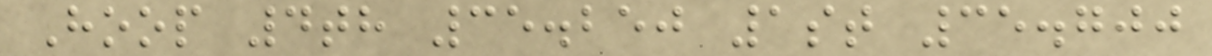Hoop 4th 35.250 1st 35.700
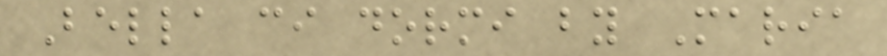Bella ci dormi by Maria
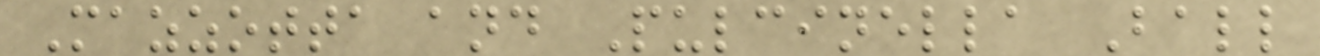Mazzotta and Pulcinella Ball
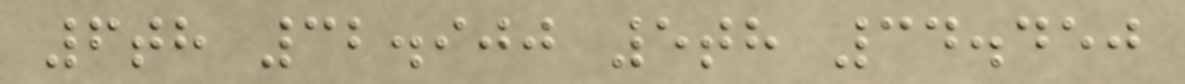6th 32.900 5th 34.450
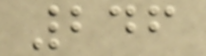246
